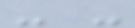- -
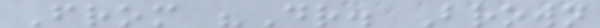From "Dr. Brown
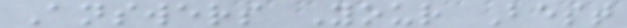Answers Your Best
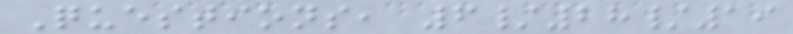Questions, 6/28/19
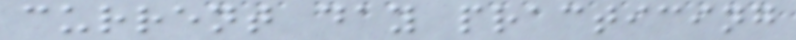current day practicing
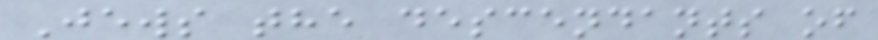Jews the descendants of
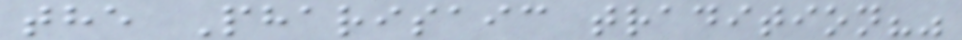the Pharisaic tradition?"
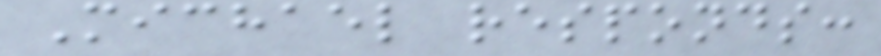Michael responds:
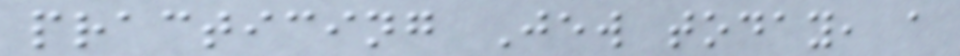practicing Jew today, a
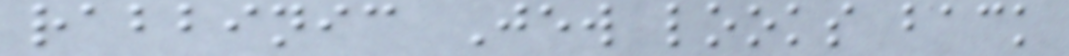rabbinic Jew looks back
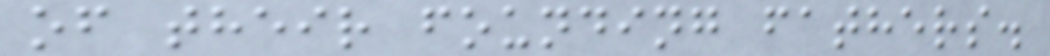of their founding fathers.
